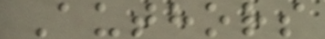Authors
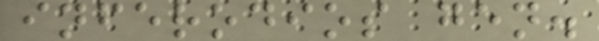inferodios gen.
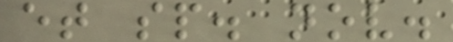et sp. nov.
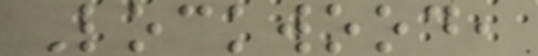Lockwood,
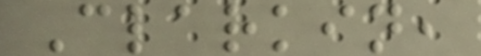Clarkin,
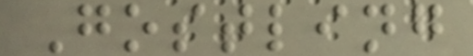Gostling
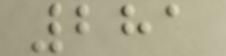281
